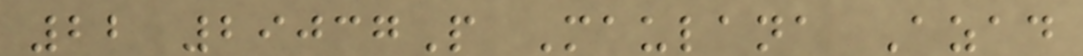22 29037P Maulana Azad
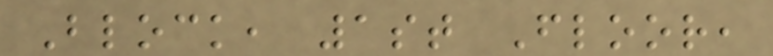Block, 1st Floor,
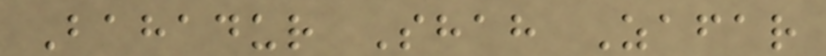Bahadur Shah Zafar
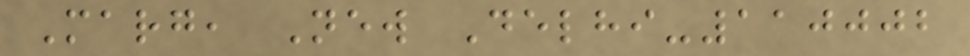Marg, New Delhi-110002
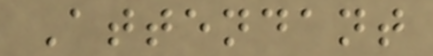Attendant
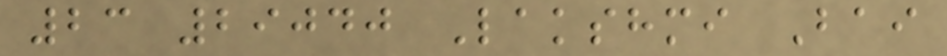23 29040 Lakshmi Bai
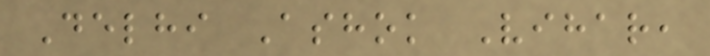Delhi Ashok Vihar,
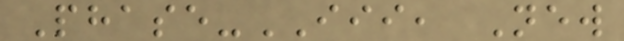Phase-III, New
